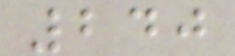240
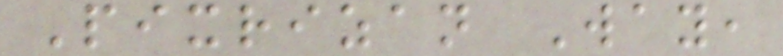Pixrizan Way,
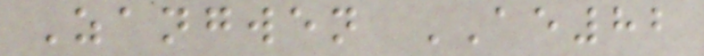Zangwen AE82
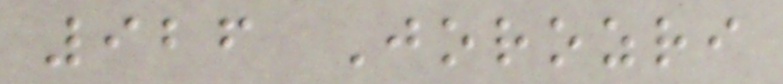926 Jorozri
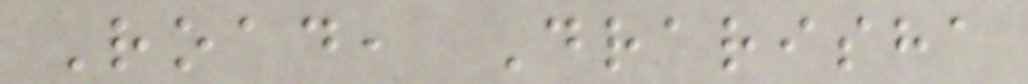Road, Drarisha
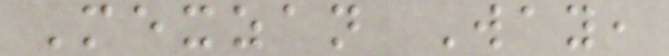Mexzan Way,
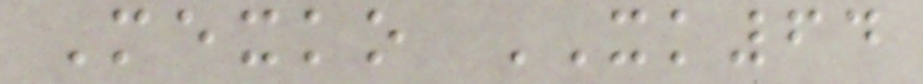Mexko XK64
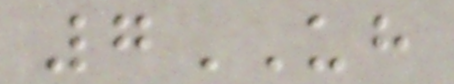7UH
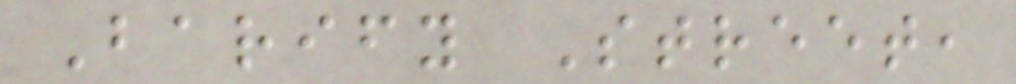Barify Street,
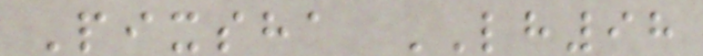Pixsha LH98
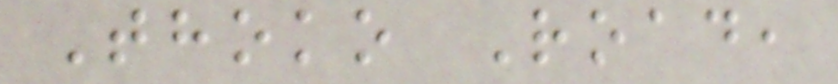Thoko Road,
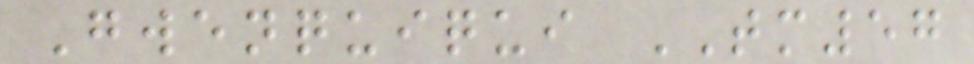Gwenquiqui TM57
